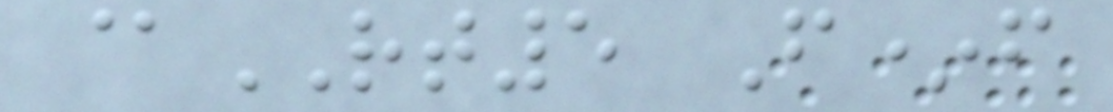@RT5 F*f
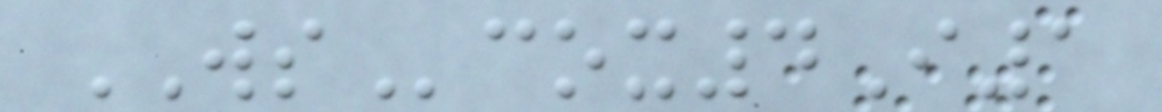WScox4I1
